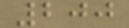200
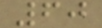60
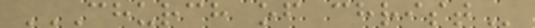CHURCH OF CHRIST
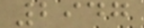2947
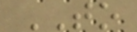TO
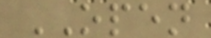OPEN
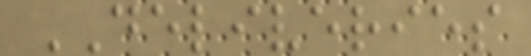DELIVERIES
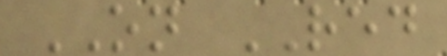ON RED
